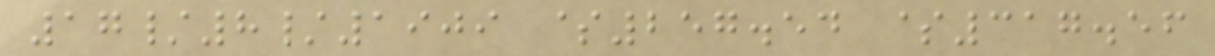17/8/1909 $257.54 $317.56
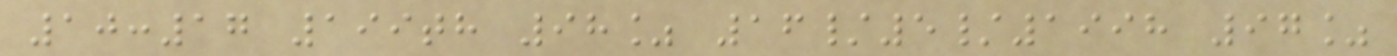10:17 199th 98% 16/5/1998 97%
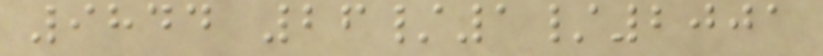9844 26/1/2001
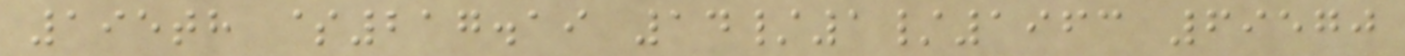195th $217.19 14/1/1963 69570
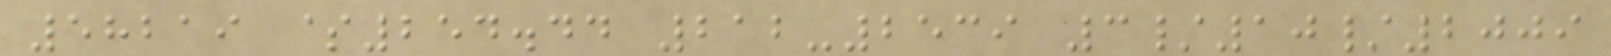58219 $254.44 212-2539 3/10/2009
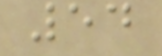54
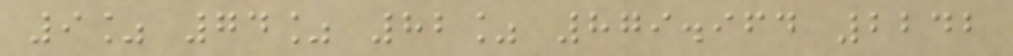9% 74% 82% 879.964 2242
